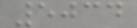5034
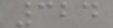324
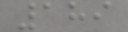189
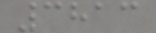3813
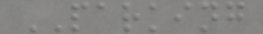PARKING
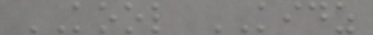KOOL KIDZ
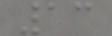13
